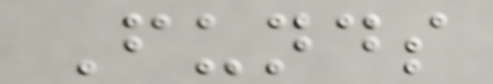Funds
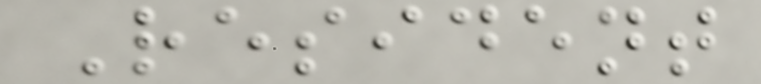Resident
